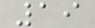19
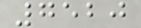7520
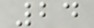24
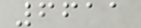6611
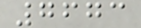7673
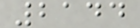2144
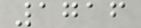1716
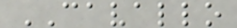CAVALLO
